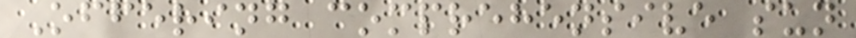Offering comprehensive sun
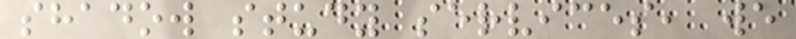shadow study services, we
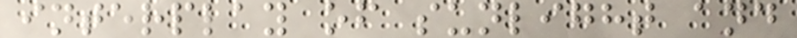interplay of sunlight and
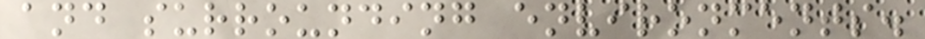and surrounding environments.
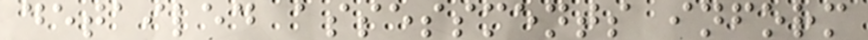detailed assessments inform
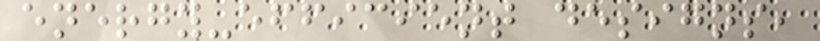energy-efficient designs,
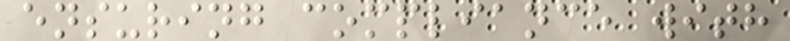ensuring compliance with
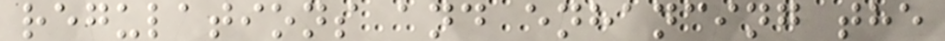regulations and enhancing the
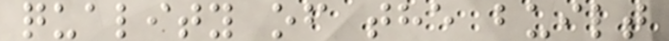quality of the built
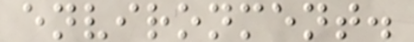environment.
